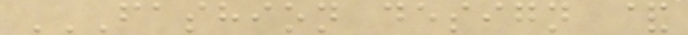FASHION DESIGN &
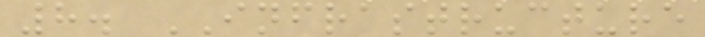8. INFRASTRUCTURE
